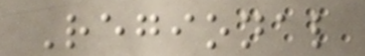Regional
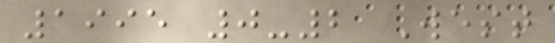1995 0-2 West
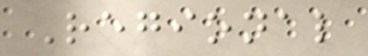Regional
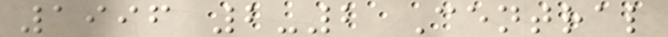1996 2-2 Central
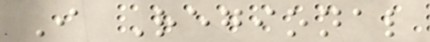I Regional
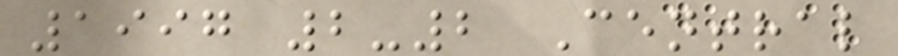1997 2-2 Central
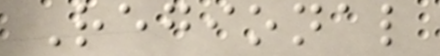Regional
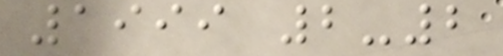1999 2-2
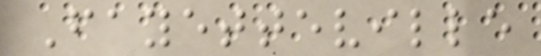Fayetteville
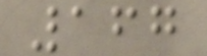167
